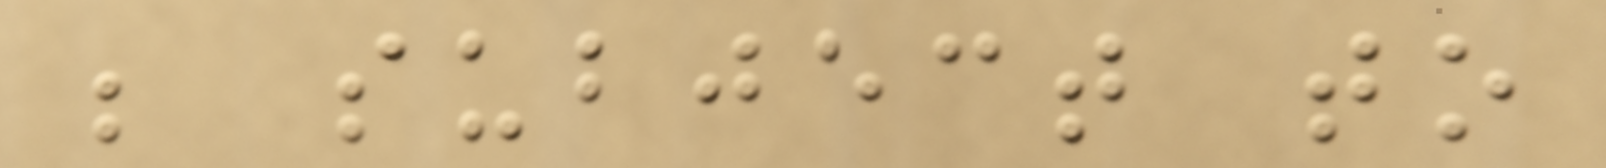be subject to
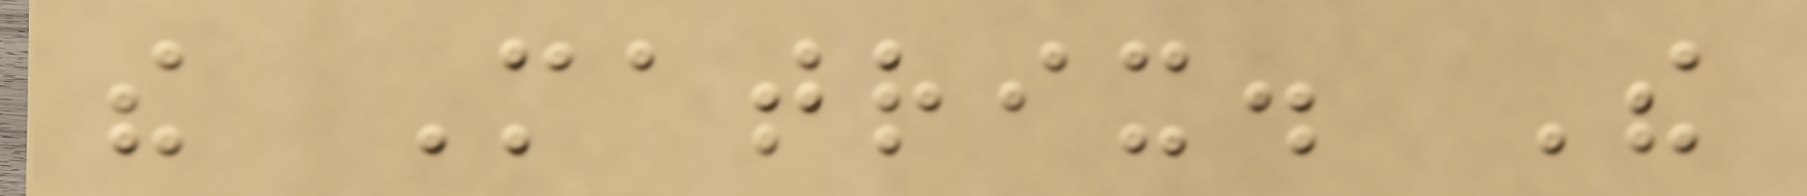the Matrix. The
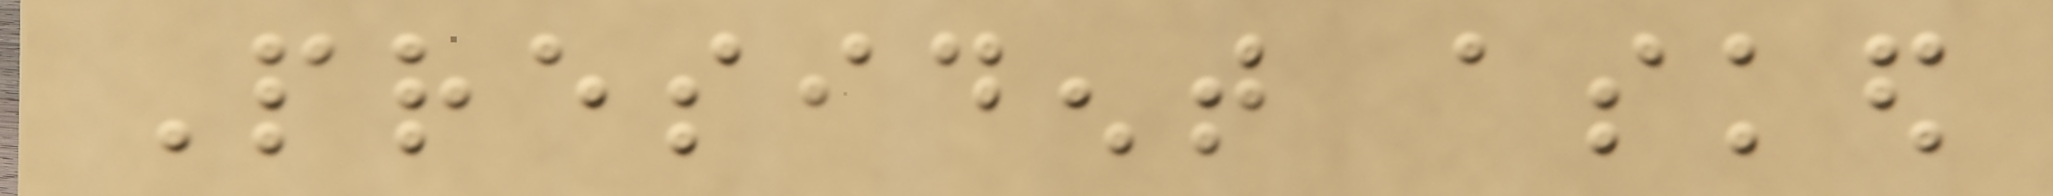President asked
